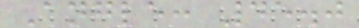Angle: 45.0
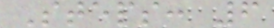Steps: 6
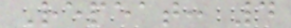Repeat: 4
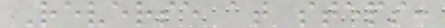Reverse at steps:
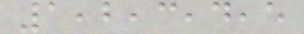1,2,3,4,5
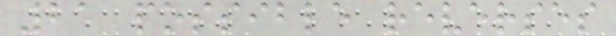21 possible reverses
